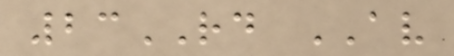23RD AV
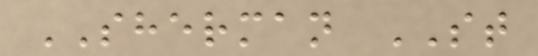SHERMAN ST
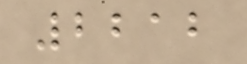2212
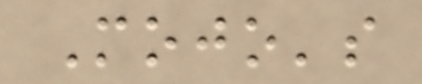Mojo's
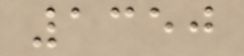1350
